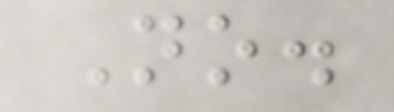No.
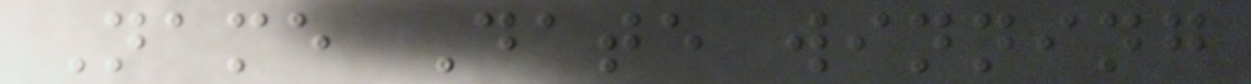Name Date winning
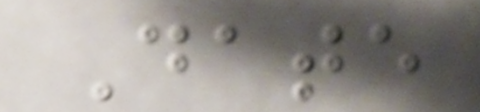Date
